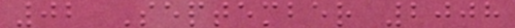02 September 2008
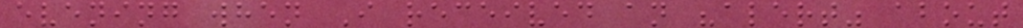evening when I received an "alert" about
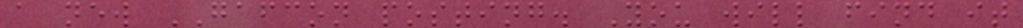a new GAFCON posting. You will find it
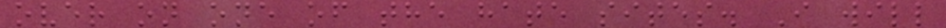over on one of the hate sites. I will
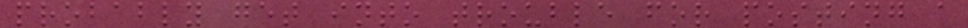probably get into trouble for posting a
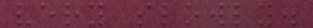very slowly.
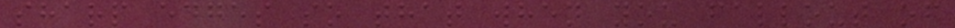sharp edges so that when you fallout of
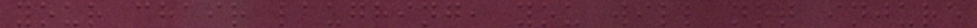your chair laughing, you will not injure
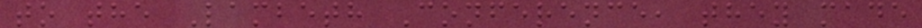to the Lambeth Conference, they made
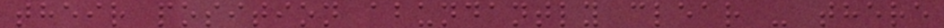their position abundantly clear - there
